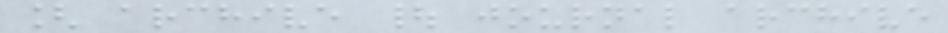[ archive | journal archive
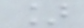]
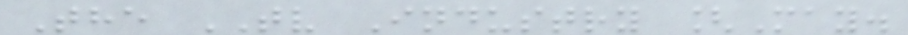The TV Industry [May.
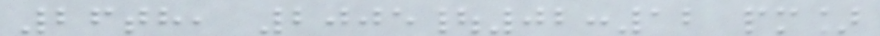26th, 2005|02:12 pm]
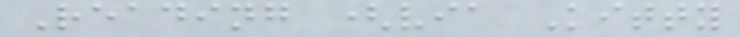Reading (via Kitty
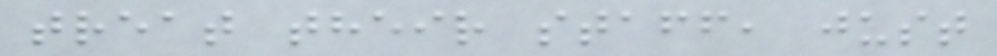treat their staff, just
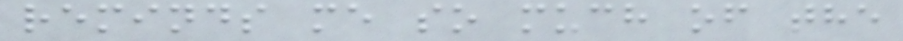reminds me so much of the
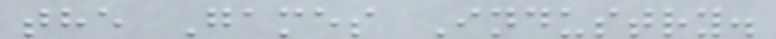the Games Industry.
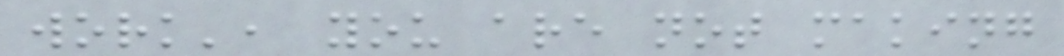work', you are not making
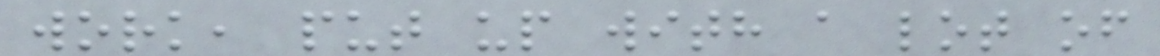work, put up with a lot of
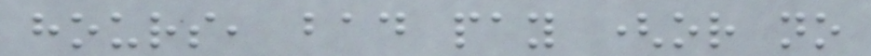hours, bad pay (or no
